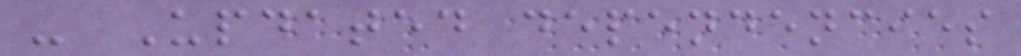- Updated dependencies
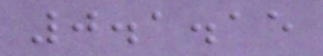0.1.15
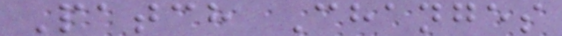Patch Changes
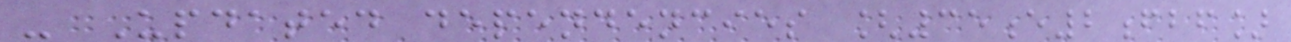- Updated dependencies [35e2fbf]
